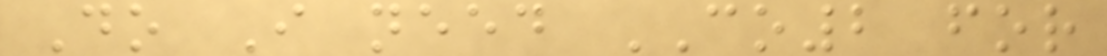Do I need CO2 for
